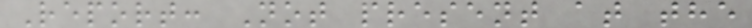Report: Not present at the
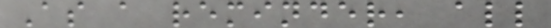As a reminder, all
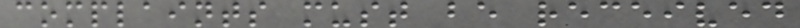complaints must be received
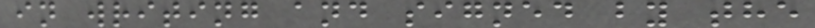in writing and signed by the
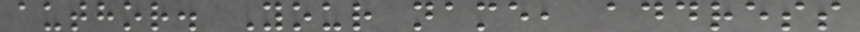author. Your name, address
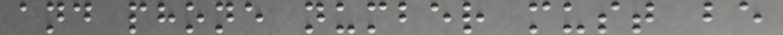and phone number must be
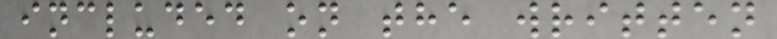included on the written
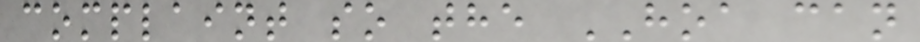complaint so the HOA can
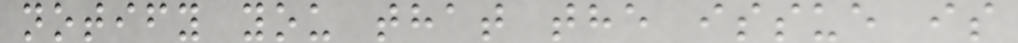notify you that the issue is
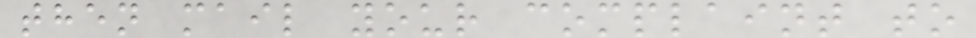then mail your complaint to
